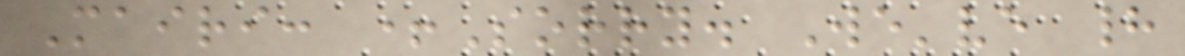Mairi: +Sorry. We've had
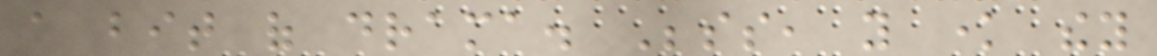a bit of drama. Besides, you know they
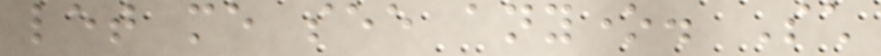let me see anyone. Such
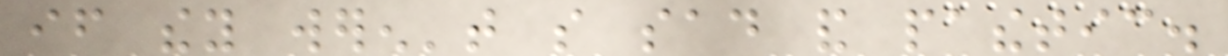if they weren't so sad and pathetic.
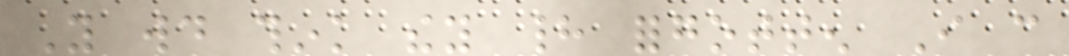You would think they had forgotten I can
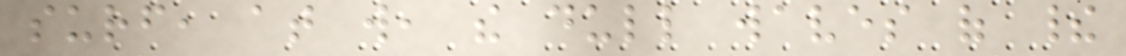surf, at will, the dull waves of their
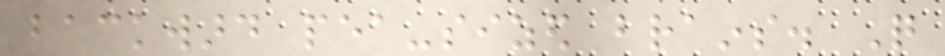backward pea-sized brains. Quite
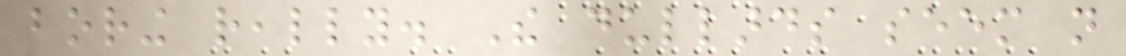boring really. The dullards seem not
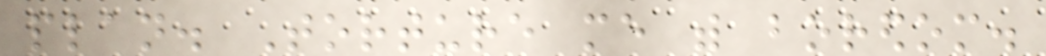plan. Torture me with boredom.
